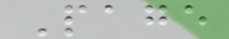Page
